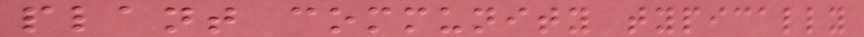plant community typically
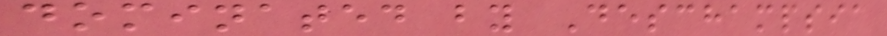dominated by Deschampsia
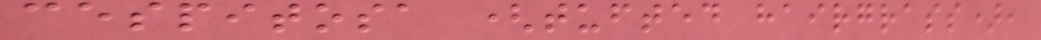cespitosa (tufted hairgrass),
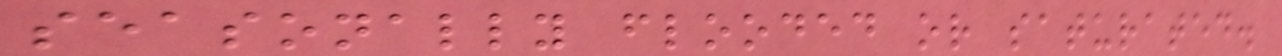seasonally flooded or saturated.
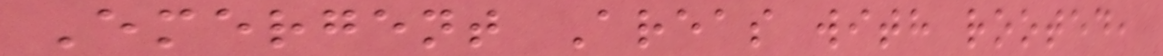Emergent Areas with rooted,
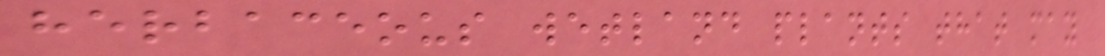herbaceous wetland plants that may
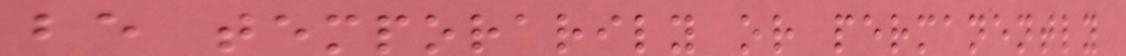be temporarily or permanently
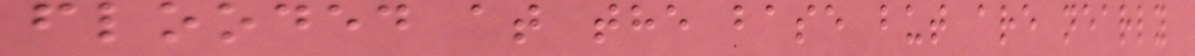flooded at the base but are nearly
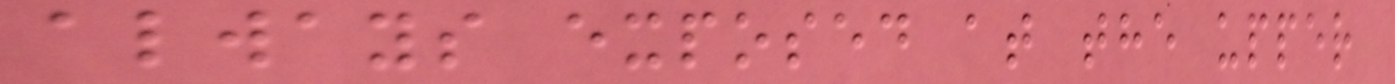always exposed at the upper
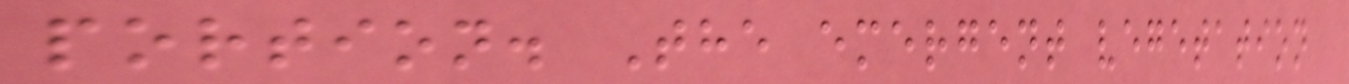portion. The emergent vegetation
